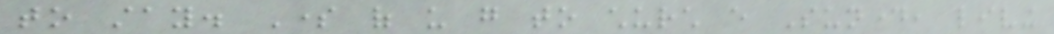to stay. Some of us go to church every Sunday, living
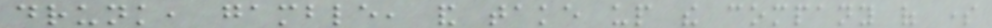drunk, gamble, and take up the company of some
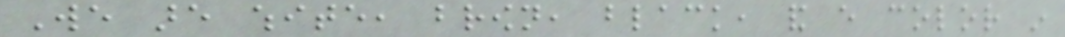We are white, brown, black, and every color in
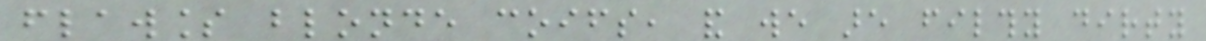flawless blonde coifs, and we are filthy dirty
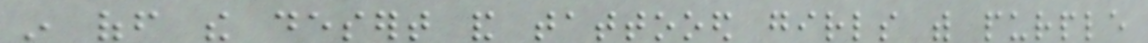in off the desert and tattooed girls with purple
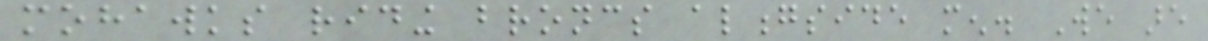mohawks riding broncs alongside men. We are
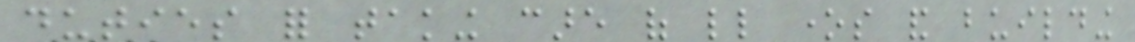duties for taking care of little ones and building
